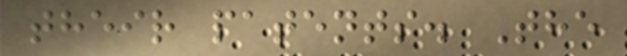their patents. The
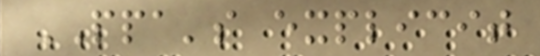PPA's explicit
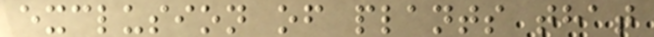exclusion of plants that
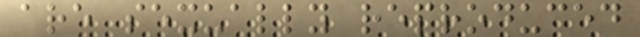are sexually reproduced
